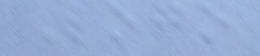Logo
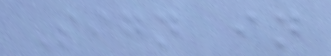Sign in
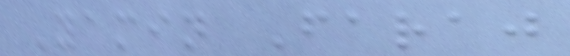Yamin Faraj
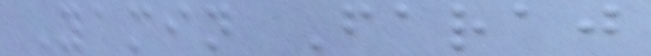Yamin Faraj
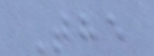The
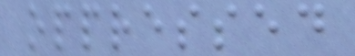oppressed
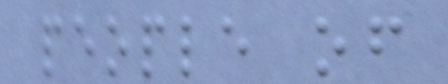people of
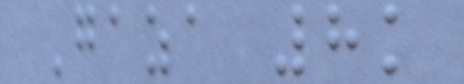Gaza 8k
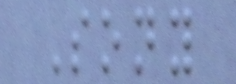Sony
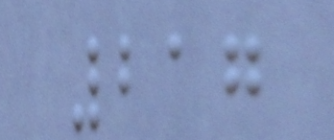217
